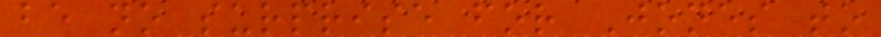be no surprise for Jones to
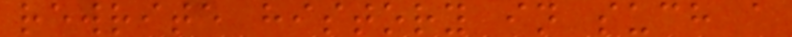rewrite history in such a
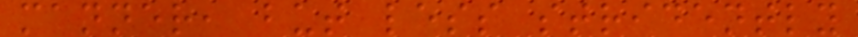manner, but less stridently
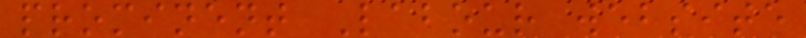prominent Labour website
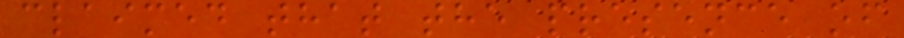claimed that the presence of
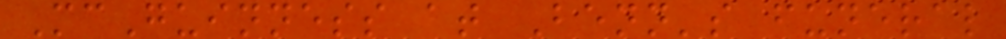McGuinness at Benn's funeral
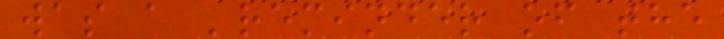was a 'reminder of the
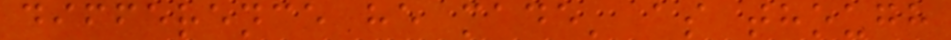difference he made' as though
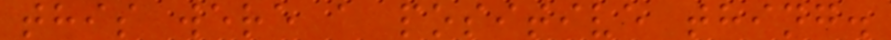this were a positive thing.
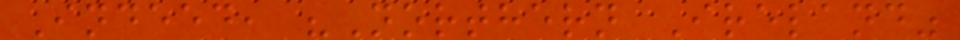Indeed, "Northern Ireland"
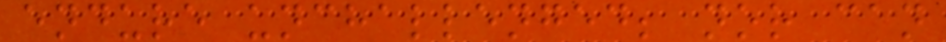endure unchallenged; nor can
